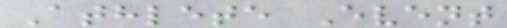Athlete Event
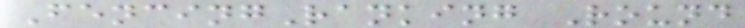FencingRanking Round
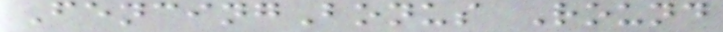FencingBonus Round
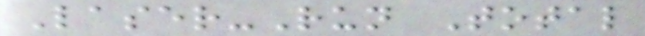Laser-Run Total
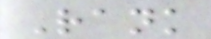Rank
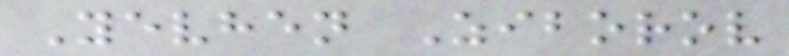Yevhen Ziborov
